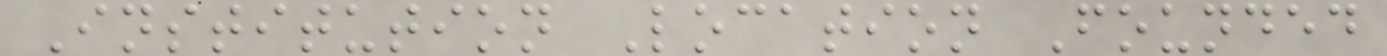Institution Location Founded
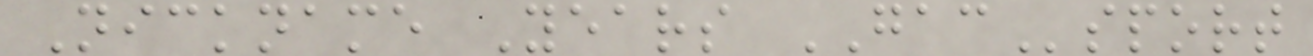Nickname Years GACsport
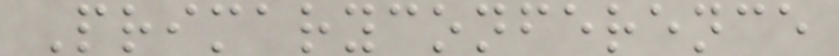Primaryconference
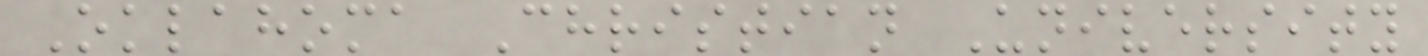Oklahoma Christian University
